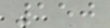150
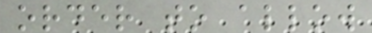order to allow
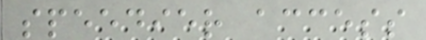speedier access
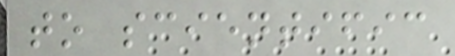to scientific
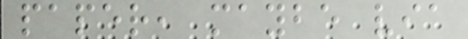paper, maybe via
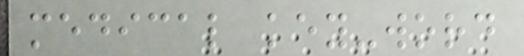medical key-word
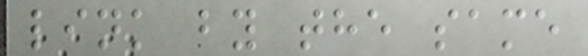link by the same
